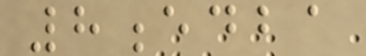8edba
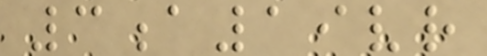3a19vr
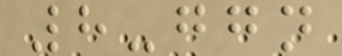8-ggn
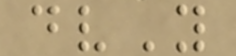dvY
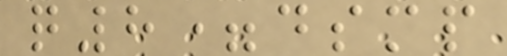q8=dsmp
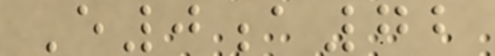E0a72
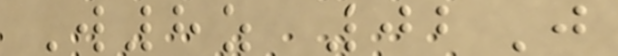W8z 02J
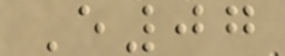E07
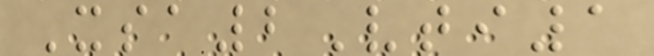Xsa2Vti1
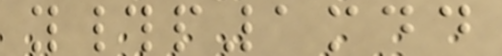y#p1mdd
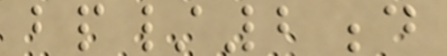bp/2d
